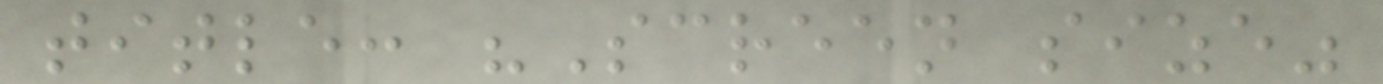title: "Screen size"
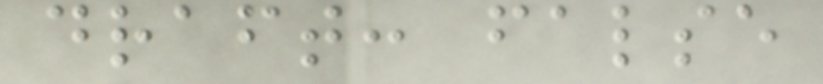draft: false
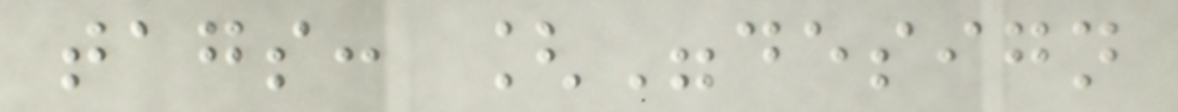tags: ["design
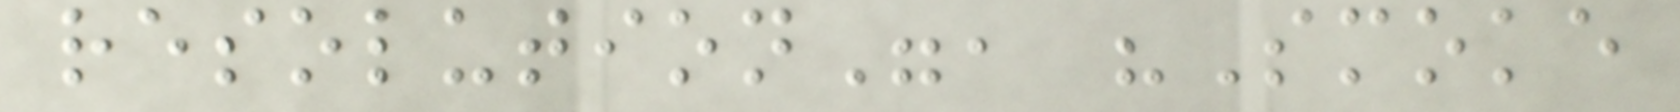resolution", "Smoke
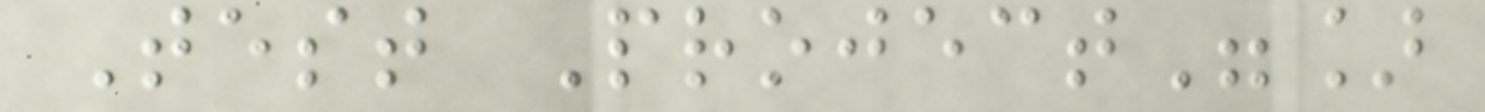Test Project"]
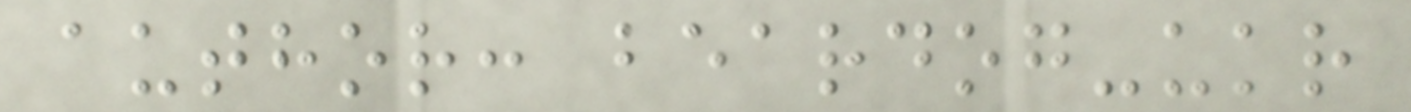author: beardog-ukr
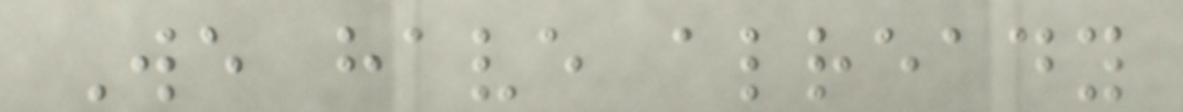We have already
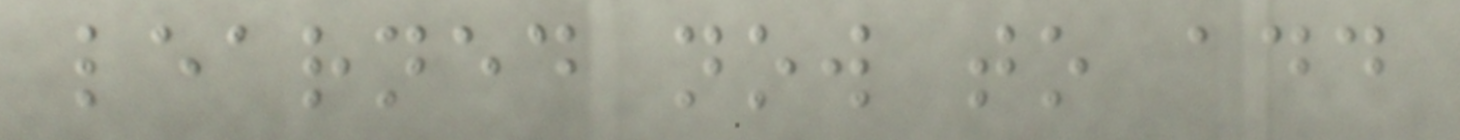learned now to add
